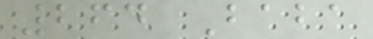264 Baba
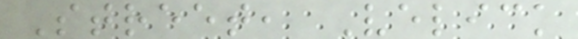Street, Velick
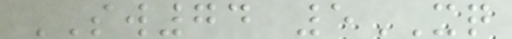SW74 5XQ
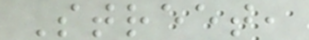Street,
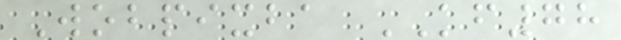Wobpixba KF78
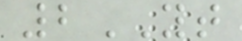2YT
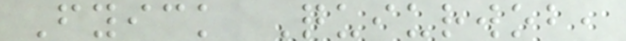Fyick Quiurwob,
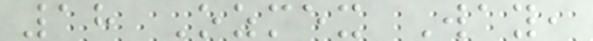18 Ozmex Way,
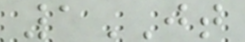1JT
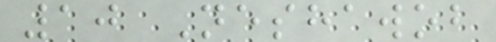10 Neshawob
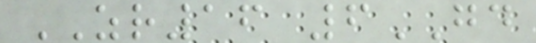ZR16 6GD
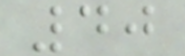40
